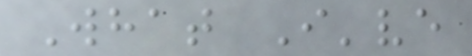What I've
